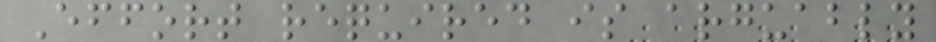Effort required is arguably
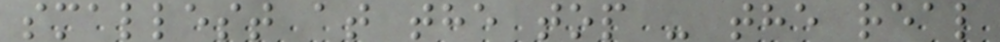smallest at the top - the real
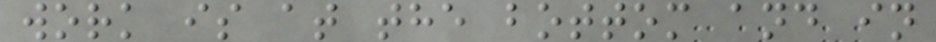work is at the bottom and in
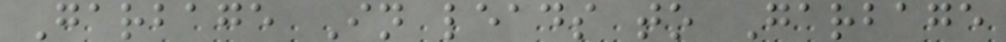Garbage In leads to Garbage
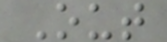Out
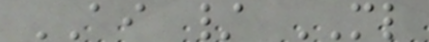AI / ML
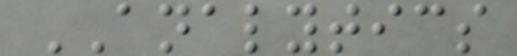ANALYTICS
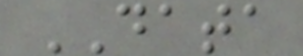DATA
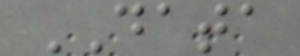DATA
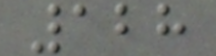128
